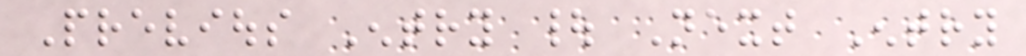Previous Entry | Next Entry
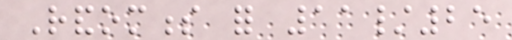Randomness for 11/25
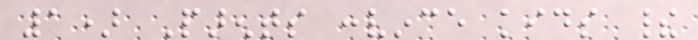1) Parents convince kids their
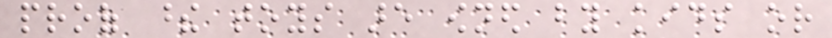proof these toys are owned by kids or
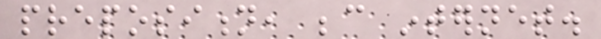preposition, because internet.
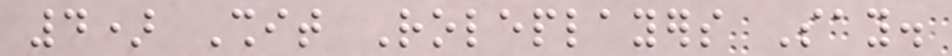4) Shit Roleplayers Say.
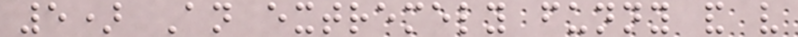5) An extremely funny and very
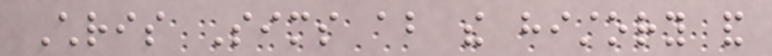Chris Sims about the history and
